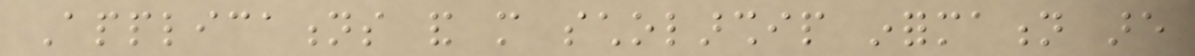Applications and more scholarship information are
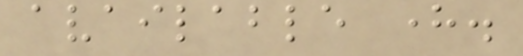available here.
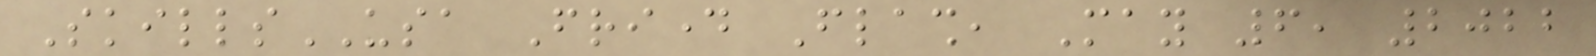SkillsUSA Friday Flash, May 6, 2022
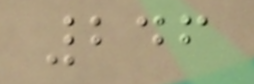246
